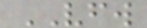VFW
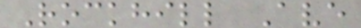Rockhill Ave
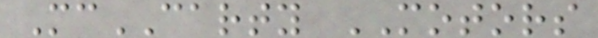McCARTY MOTORS
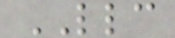LLC
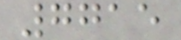7715
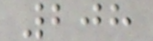208
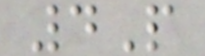4P
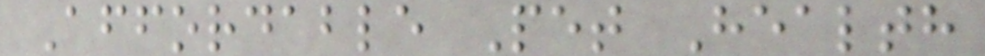Affordable Pet Health
